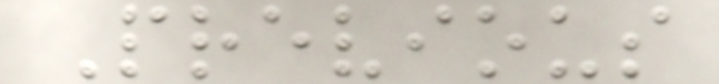Previous
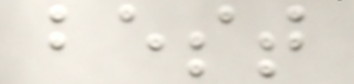best
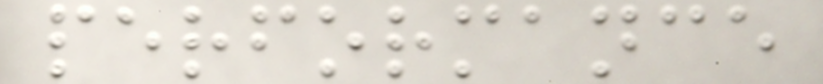performance
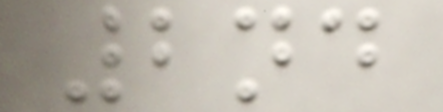2nd
